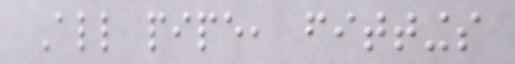All pipe, fittings
